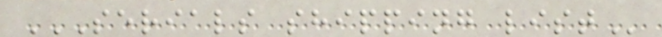SERIALS SHIPPING LIST
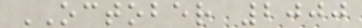OCTOBER 2000
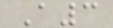A3
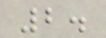2.
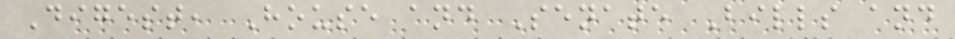Digest, House and Senate Bills and
